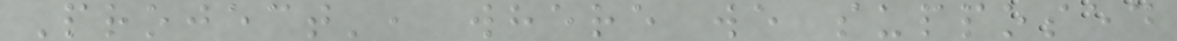Project', where we supposed
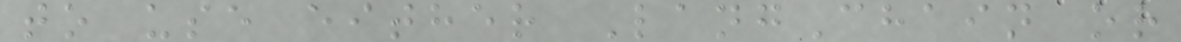to use either LangChain or
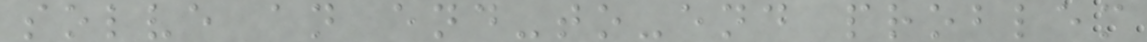solve an end-to-end problem
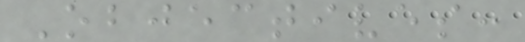Objectives:
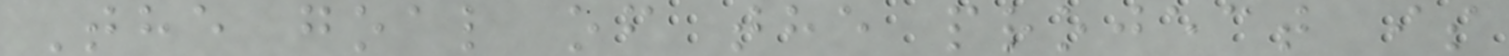The goal of the project is
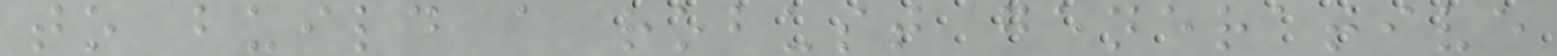to build a robust generative
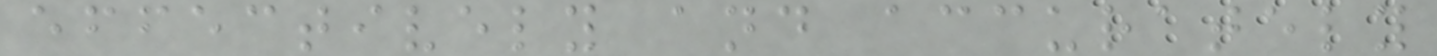effectively and accurately
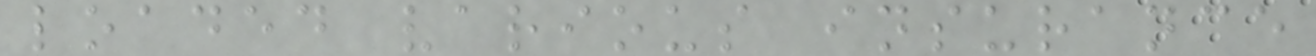loaded various insurance
